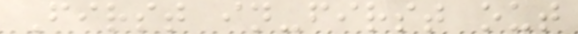First in-first out
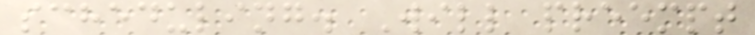scheduling. Will preempt
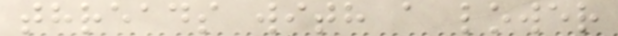threads with a lower
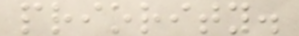priority.
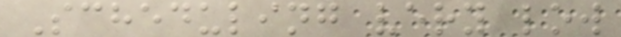Scheduling very low
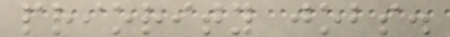priority jobs.
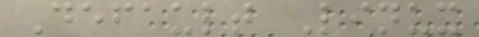Default Linux
